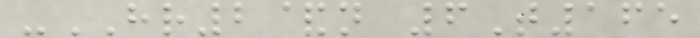-HR2&n 6T165
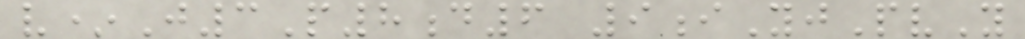v*J3P8d6 9iYjPvY
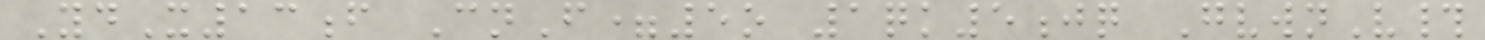YdX13f CnF=5o 1qk5jq GvwnV#
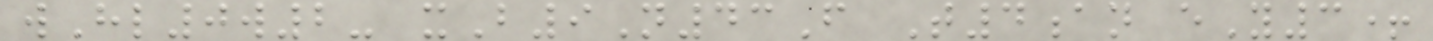wHl0w2- xB9N43F T4an eY3+
